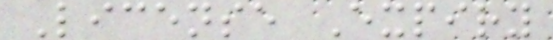License Expiry
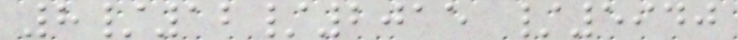8/12/2015 /5940
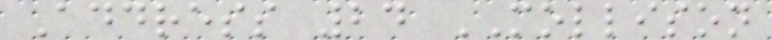Address 24 MOLLISON
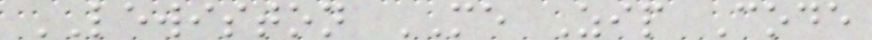LEWISTON ME Zip Code
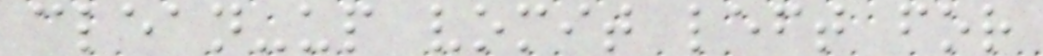clean-up vomit left for
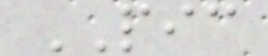PIC
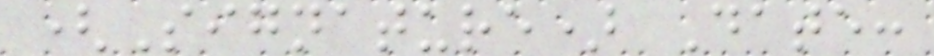(Signature) Date:
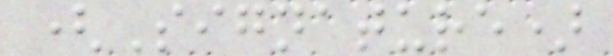(Signature)
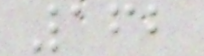162
